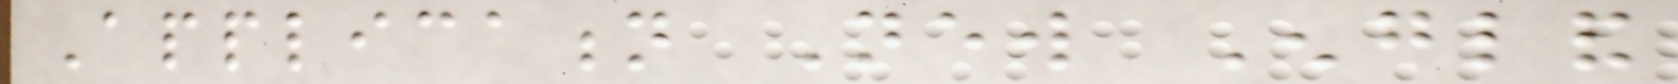Application New England
